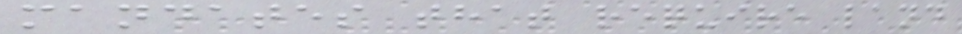mandates that require land
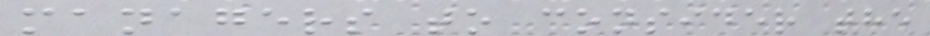managers to consider the
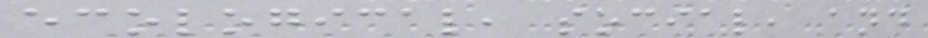ecological, social, and
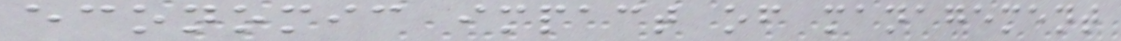economic impact of management
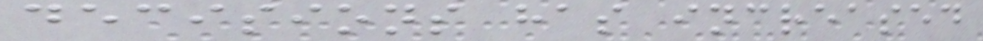decisions has increased
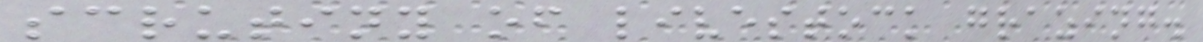scrutiny of livestock grazing.
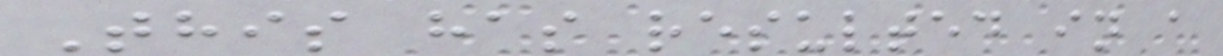This has resulted in a
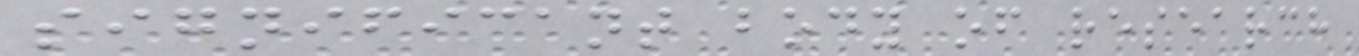significant body of research
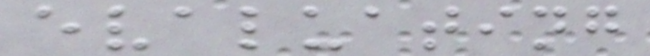evaluating
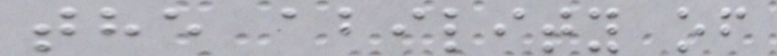the ability of
